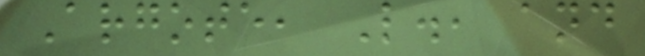Argote, L., and
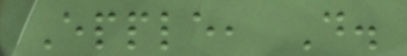Epple, D.
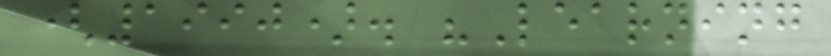(1990). "Learning
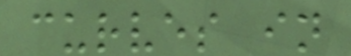curves in
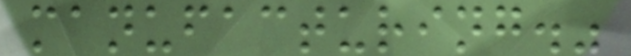manufacturing."
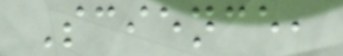Science,
